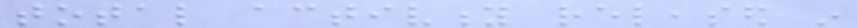total activity released in
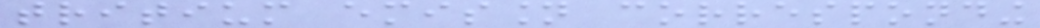tritium emission corresponding
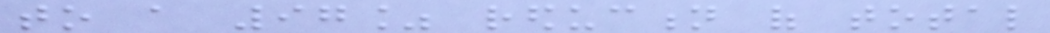to a 97% reduction of total
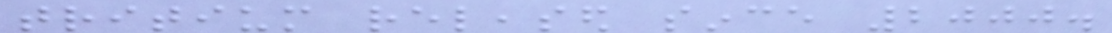tritium released since 2000.
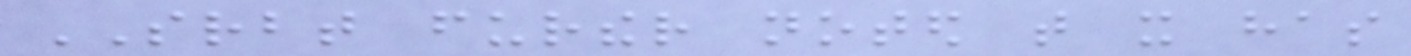SRBT further noted that it has
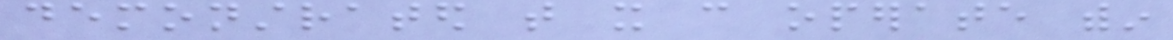demonstrated that it can operate within
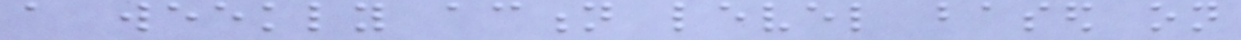a weekly action level based on
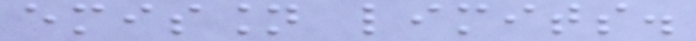emission limits.
